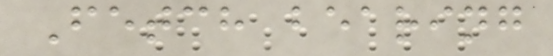Fetch bearing
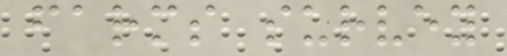farms survey
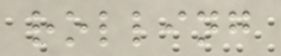rolling
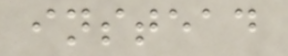instead
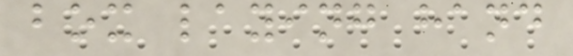box laying hand
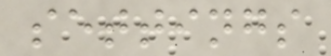settings
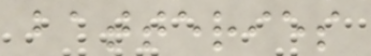batteries
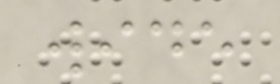wide
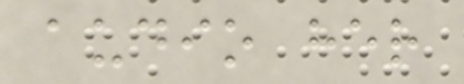audio her
